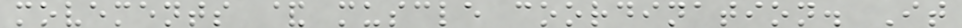movements & muscle coordination. It
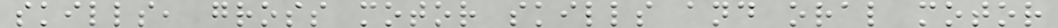skills, gross motor skills and oral motor
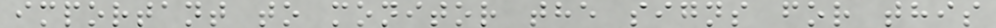important to monitor the signs for this
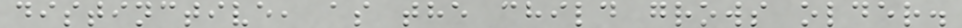distinctive, as the child grows older.
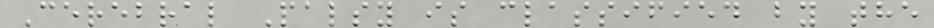Cerebral Palsy is classified by the
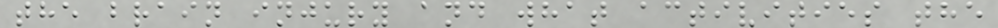the brain injury and what activities the
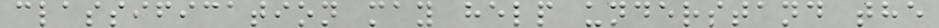classification may help understand the
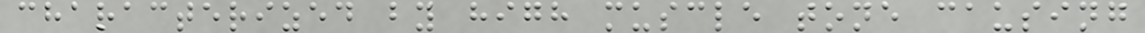characterized by high muscle tone causing
